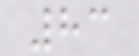83
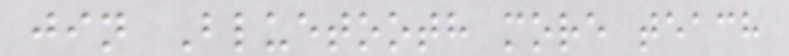jin Bluetooth more teach
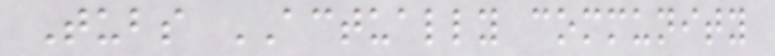Tubs ACTUALLY community
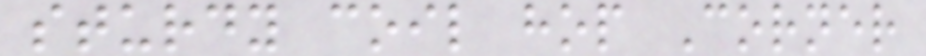sturdy coil hop Corner
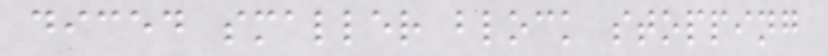diced smaller block stopping
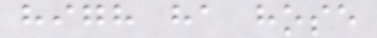high ha hose
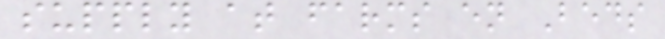supply at farms en Beds
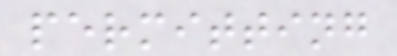permitting
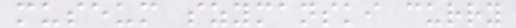museum szymanski curry
